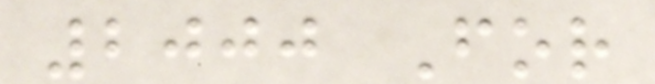2000 For
